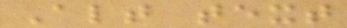Alt text
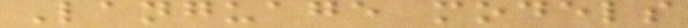Language models
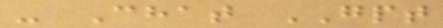- Chat GPT
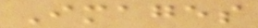Images
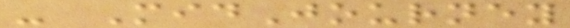- MidJourney
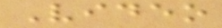Video
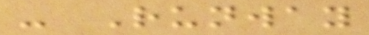- Runway
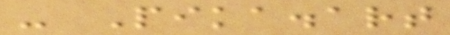- Pika.art
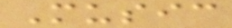Music
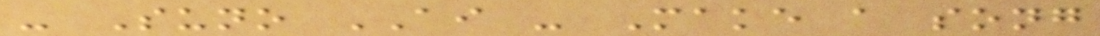- Suno AI - Make a song
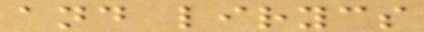and lirycs
